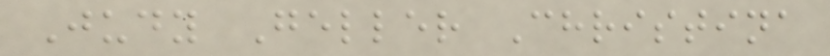Judy Geller Christina
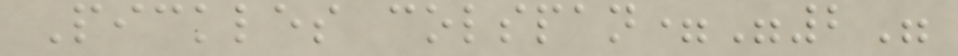Pickles colspan="2"
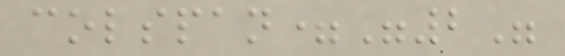colspan="2"
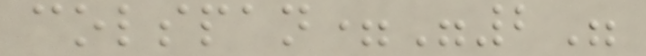colspan="2"
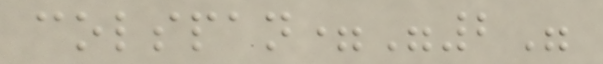colspan="2"
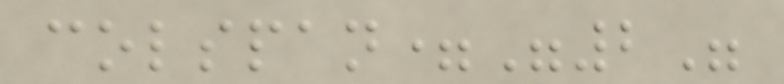colspan="2"
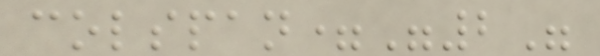colspan="2"
